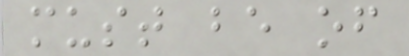must be of
